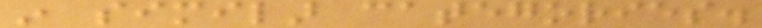in similar categories.
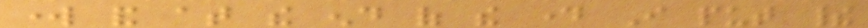work and at the end of the day I put their
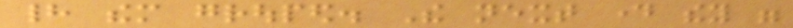had them grouped. The next day they were
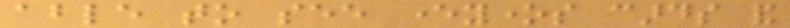able to see everyones cards and
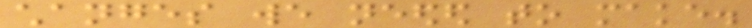changes we needed to make.
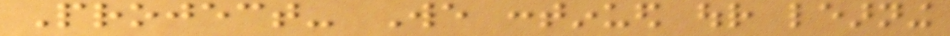Project- We continued our learning
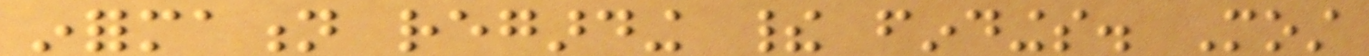information regarding their findings. Most
